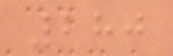280
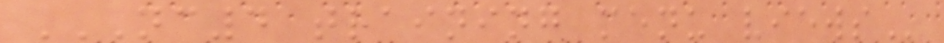NC4 TRAINING MENU VIEWS
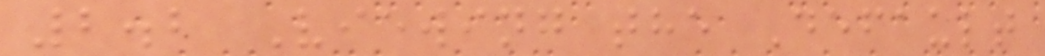2.2 Viewing the Default
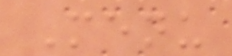Menu
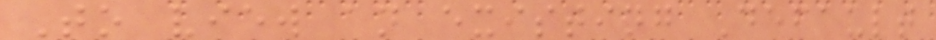To view an existing Default
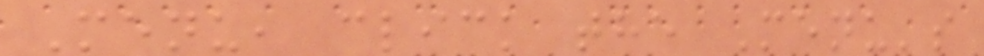Menu, click the Menu's
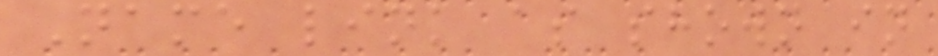Name link as shown in
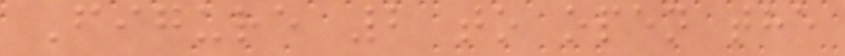Figure 2 to open the
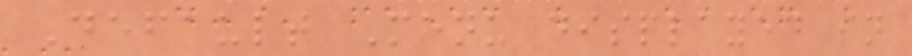Default Menu displayed in
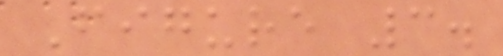Figure 3.
